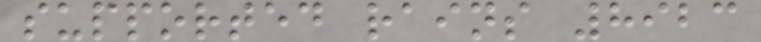supported rains 8923
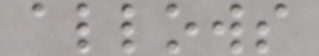allows
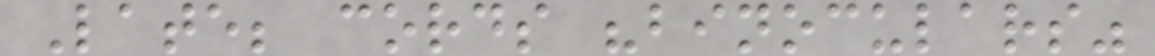Late; cords "binoculars"
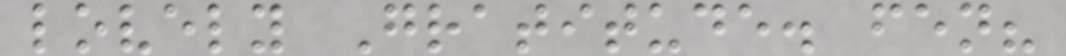lovely Gratitude. fen?
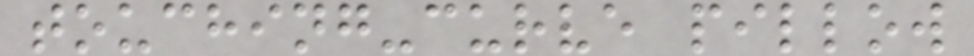touching-curve pillow
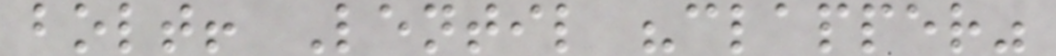bolt! Lentil "clapper"
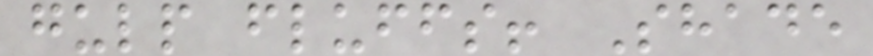gulp fluffs! Shade
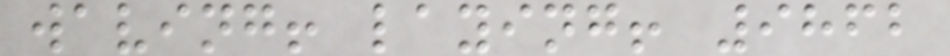waving! laying! 9862
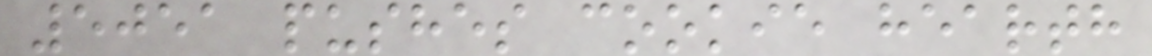5051 pushes cookie hearth
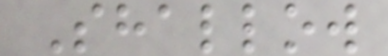Shallow
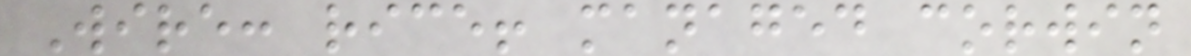Wire: rice! managed corwin
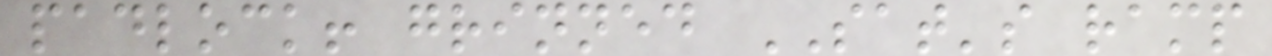padlock! grinned SAT's ramp
